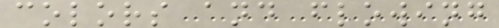colors and flowing
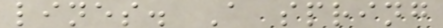lines. A spring
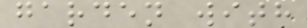garden with
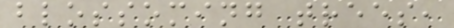blossoming trees,
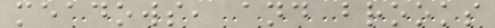meadows, and brooks
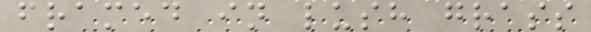framed in lush grass
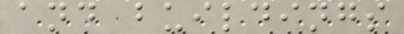and buildings
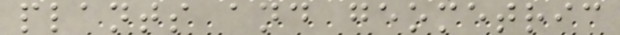plants and geometric
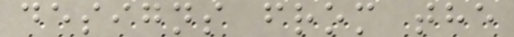designs from the
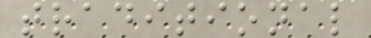traditional
